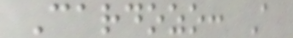Cardozo: A
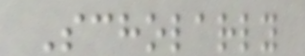Scholarly
